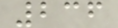236
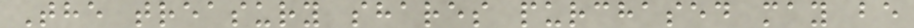The treasury shares purchased may be
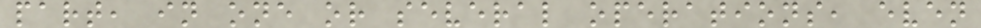part, in one or several operations, even
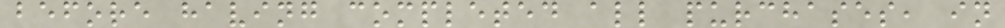before having completed all purchases, in
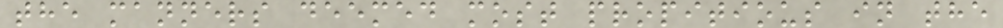the manners deemed most propitious in the
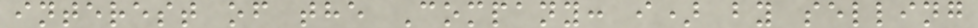interest of the Company: i) by selling
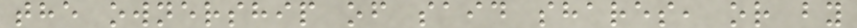the ownership of said shares, or by
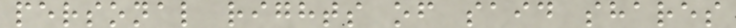personal rights of said shares
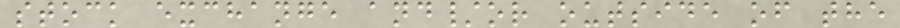stock exchange and/or outside of the
